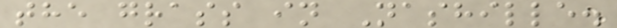the grass in Nashille.
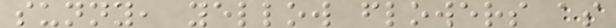sunny, yellow flowers as
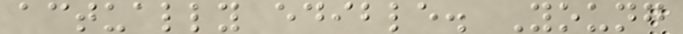actually edible. Young
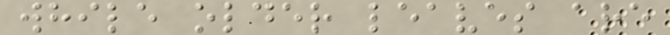while older leaves are
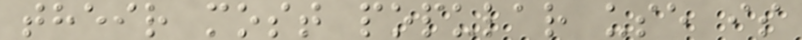their most popular use is
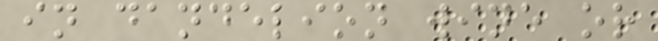in dandelion wine or
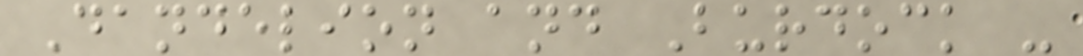Dandelion and Burdock -
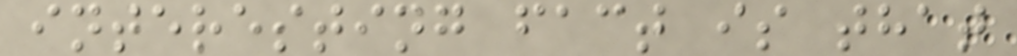interesting fact is that
